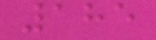185
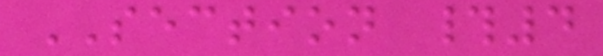SECTION #4
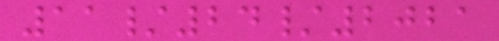11/24/2021
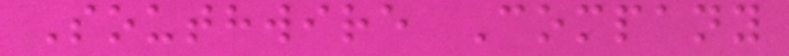Southwire Company
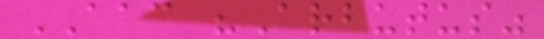AAC "Arbutus"
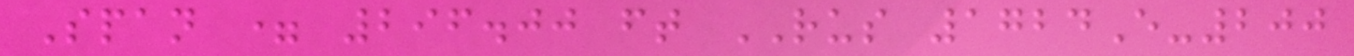Span = 296.00 ft RUS 1724E-200
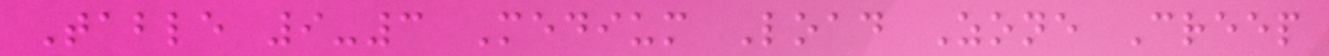Table 9-3 Medium Load Zone Creep
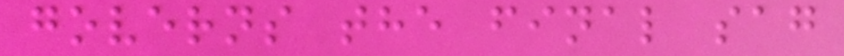governs the final sag
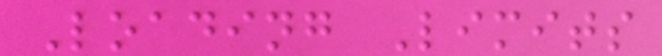Loading Limits
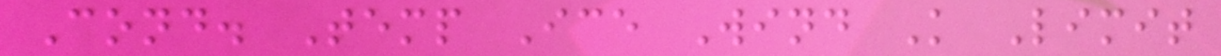Cond. Temp Ice Wind K Limit
